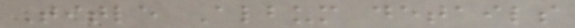Title Album details
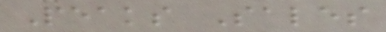Peaks Sales
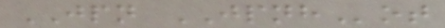JPN JPNHot
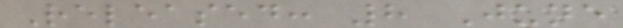Released: 8 June
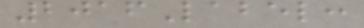2016Label:
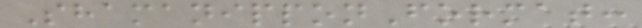ShamanipponFormat:
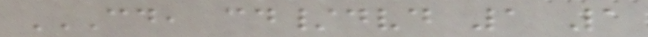CD, CD/DVD 1 1
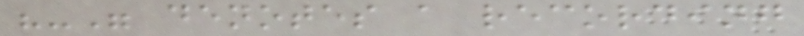"-" denotes a recording
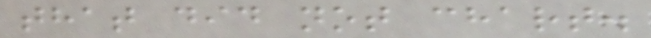that did not chart.
